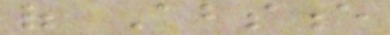of Absence
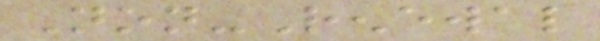Non-Renewal
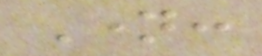Name:
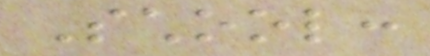School:
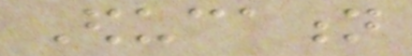Education
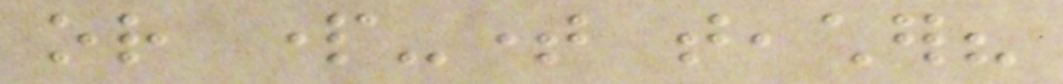or part-time teacher?
